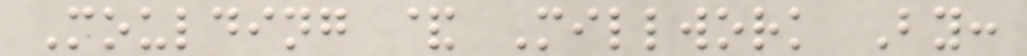Moulding & Millwork By:
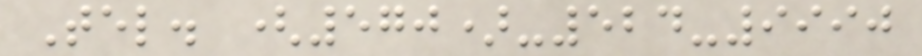Tel. (570)-524-9990
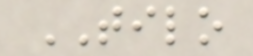TILO
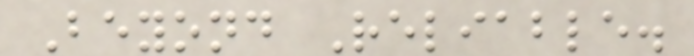Beyond Reliable.
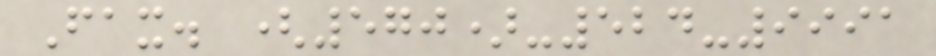Fax. (570)-524-9991
